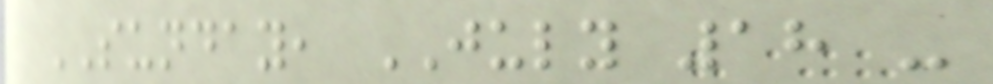SUNDAY, JULY 18 -
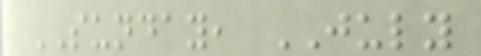SUNDAY, JULY
